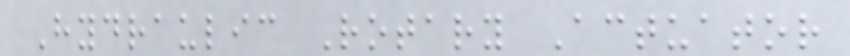Hydraulic Rotary Actuator
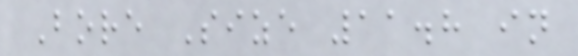Bore Size 11.8 in
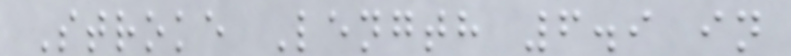Stroke Length 6.9 in
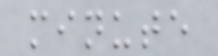minute
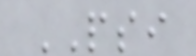PSI
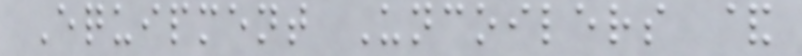Equipment Uncoilers &
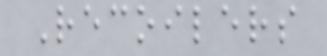Recoilers
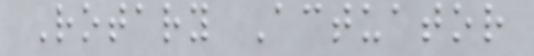Rotary Actuator
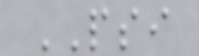PSI
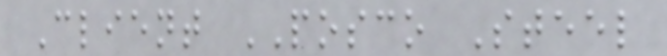Client POSCO Steel
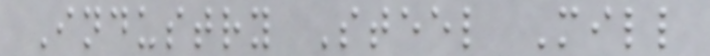Industry Steel Mill
